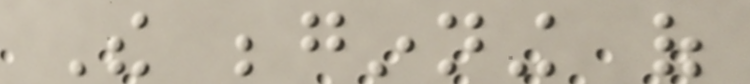The beginning of
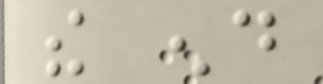the end
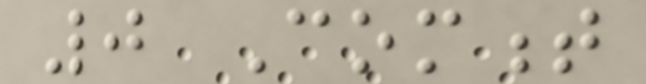0 Comment
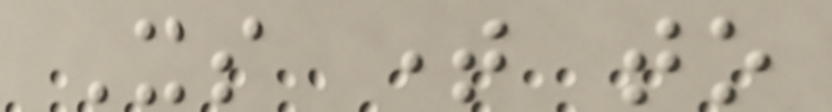Its time to
